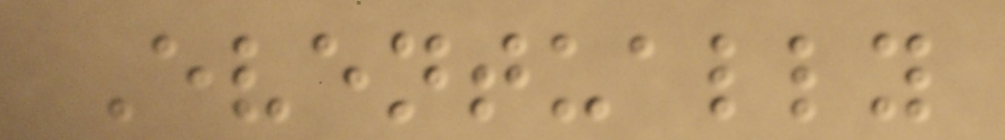Eventually
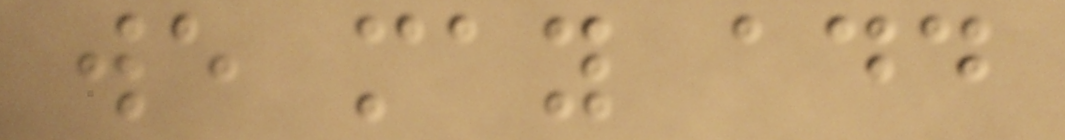we may add
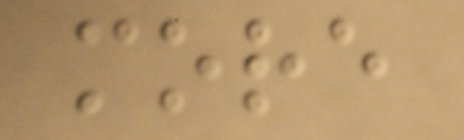more
